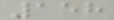158
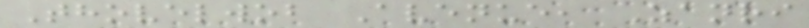Thovelwob Avenue, Zanri
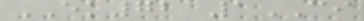EK72 1CI
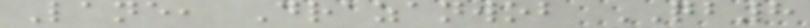Lane, Drazanwob QB8
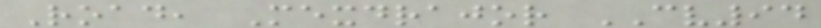Road, Mexdrajor CV94
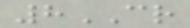8CR
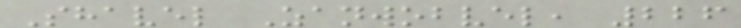Shavel Zanwobvel, 226
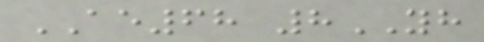AE68 8YH
